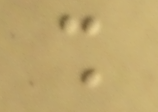shall
